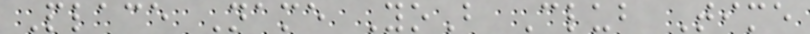Place Name YoB Club Time
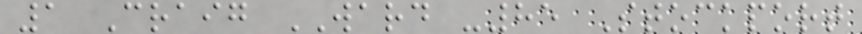1 Craig WARD -85 Stockport
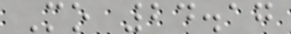Mo 24.17
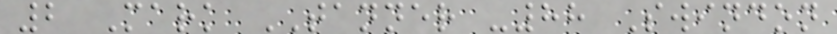2 Mark TANNER -88 Swindon
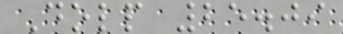Dolp 25.09
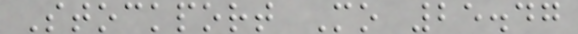Stockport Mo 25.47
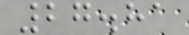27.81
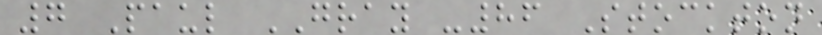7 Paul GRAY -86 Stockton
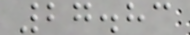27.83
